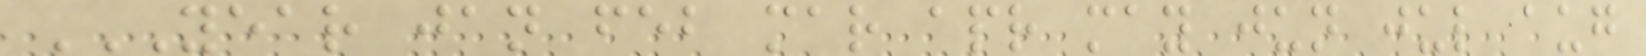YEAR JAN FEB MAR APR MAY JUN JUL AUG
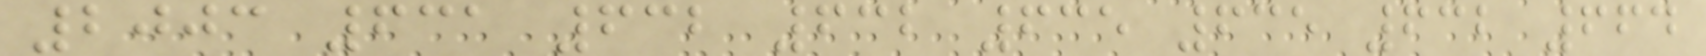2003 631 632 632 635 635 632 664
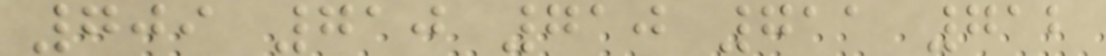709 710 710 711 712
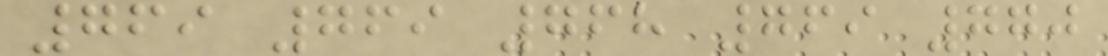769 769 768 769 770
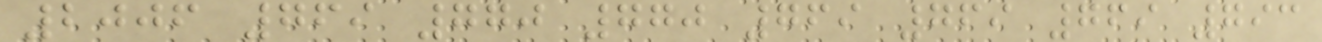2006 769 770 770 769 769 769 793
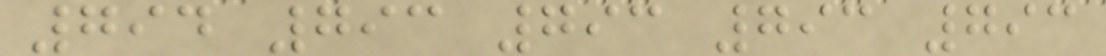794 793 793 793 793
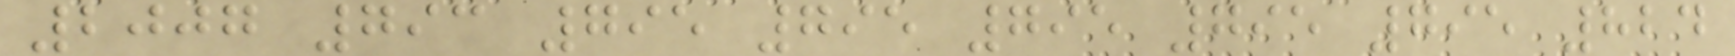2007 793 795 795 795 795 795 824
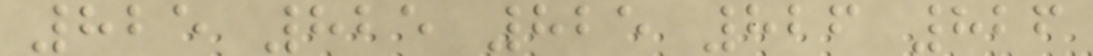825 825 825 826 826
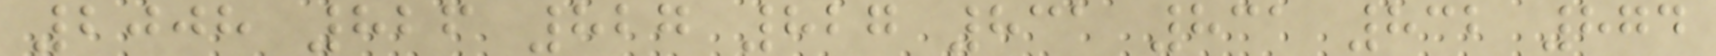2008 826 827 827 831 831 832 874
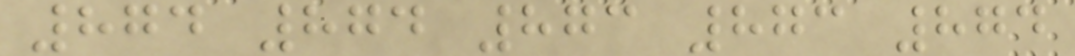874 874 873 873 874
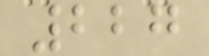227
